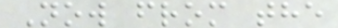Now from the
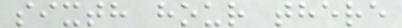sixth hour there
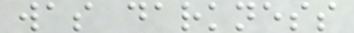was darkness
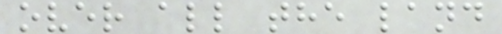over all the land
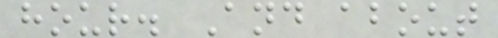hour. And about
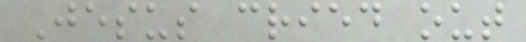Jesus cried out
